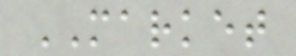MARKET
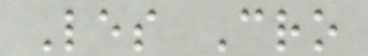Les Cro
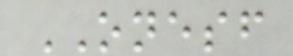ONESF
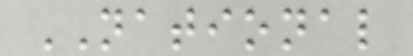NATIONAL
